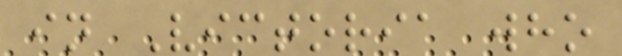in Victoria who
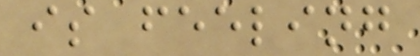is feeling
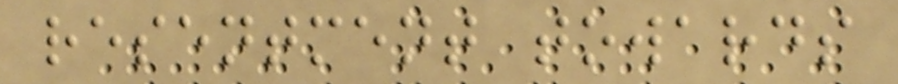resentment towards
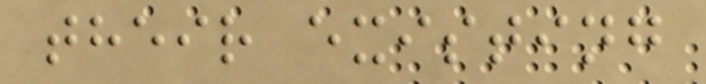their existing
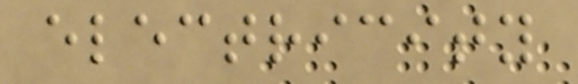electricity
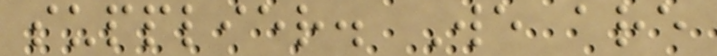supplier. We are
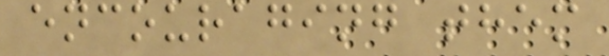encouraging them
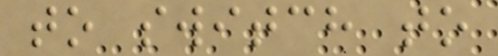to switch to
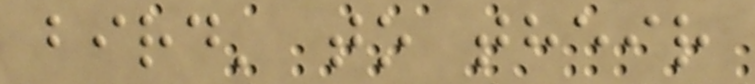bird' to their
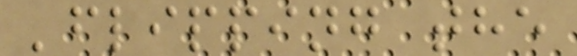'flipping the
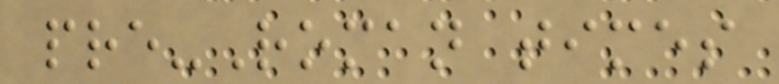pre-Roman times
